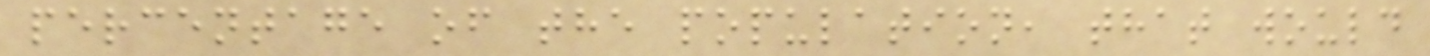percentage of the population, that would
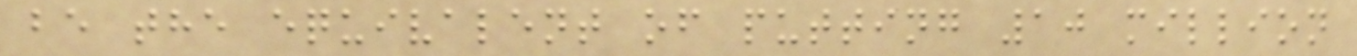be the equivalent of putting 10 million
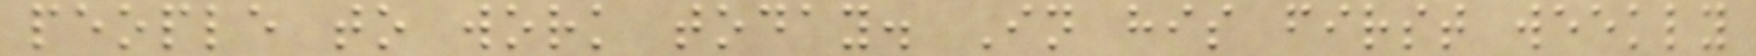people to work today. In his first weekly
